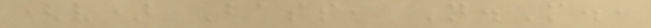(v) Bass, N.M.,
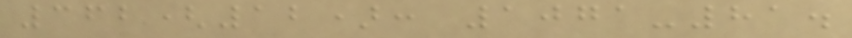362(12): 1071-81.
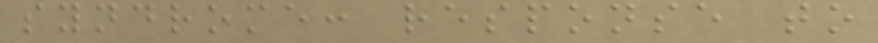syndrome: response to
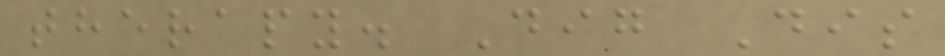therapy. Dig Dis
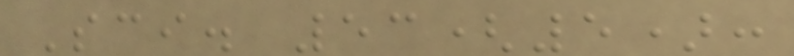Sci. 53(5):
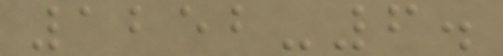1252-6.
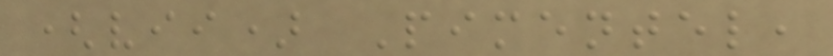(vii) Pimentel,
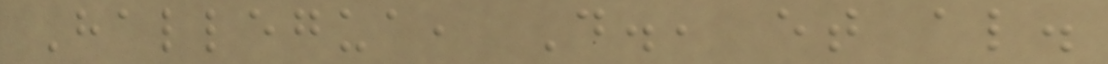Hallegua, D., et al.
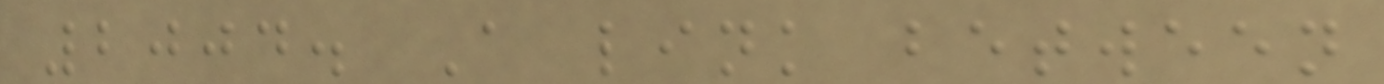2004. A link between
